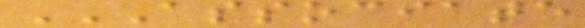ASSOCIATE
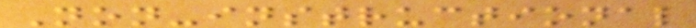Non-instructional
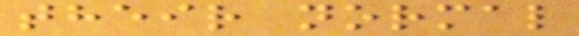their normal
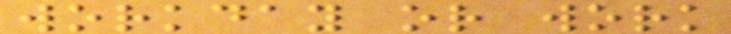workday or work
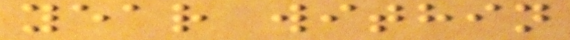year within
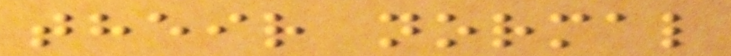their normal
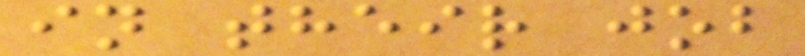in their job
